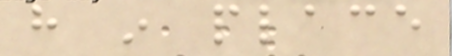have in place
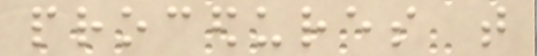procedures that
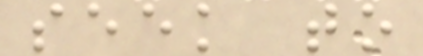seek to
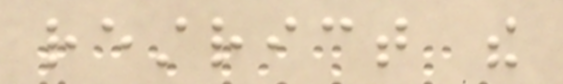restrict the
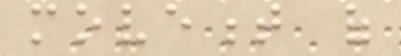movement of
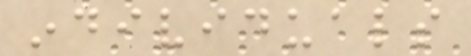individuals
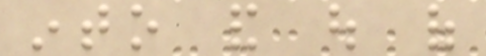into and out of
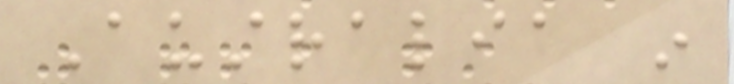Australia in
